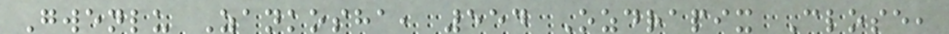Gwenlu Zankosha, 554 Ozdrapix Close,
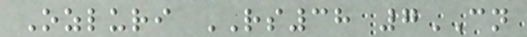Ozluri RS38 7CN
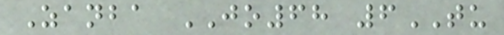Zanba JO68 6TU
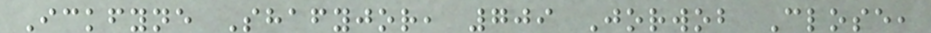Ickfyne Shafyjor, 709 Jorwob Close,
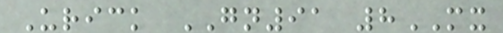Urick GN91 8MX
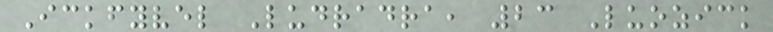Ickfyvel Ludradra, 23 Luozick
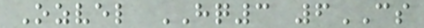Ozvel HQ3 6CS
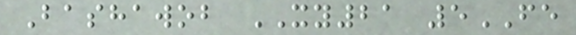Bashawob XY21 5FE
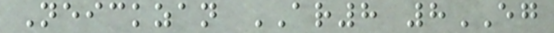Neickzan AR8 8EG
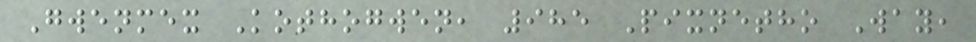Gwenmex Kothogwen, 985 Pixnetho Way,
